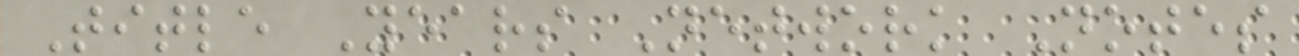Title Years Network Notes
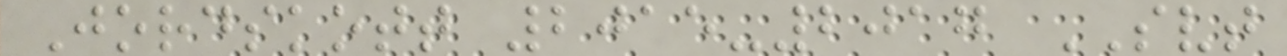Jordskott 2015-2017 SVT
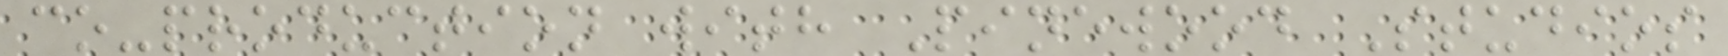co-production with Pinewood Studios
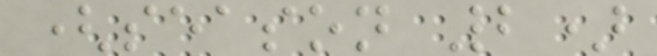(season 2)
